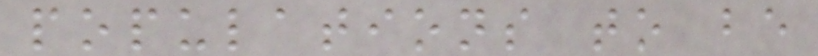populations to be
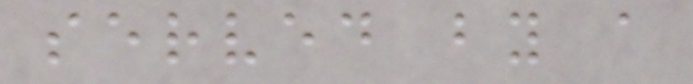served by a
